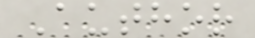Author
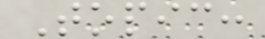Topic:
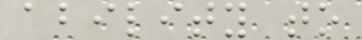ability to
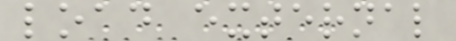load external
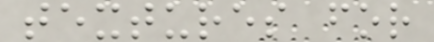textures for
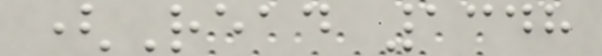(Read 1348
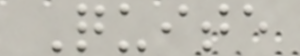Quite
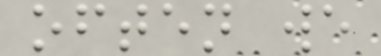often we
